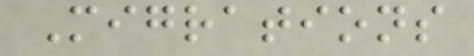Migrations
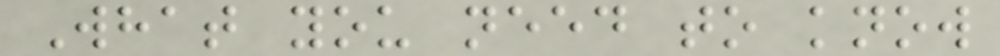What you need to know
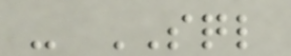- SQL
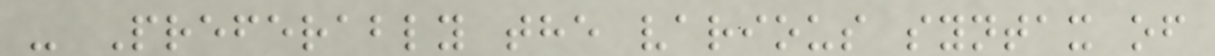- Preferably the various syntax of
